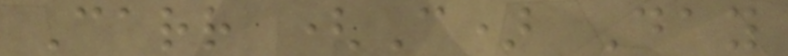Carr (C) Day
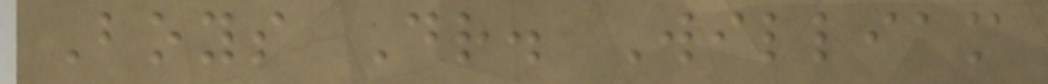Boys Dr. William
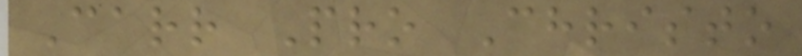Carr Pro Christo
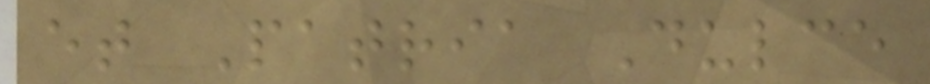et Patria Dulce
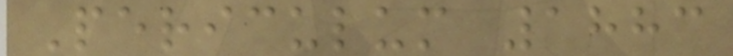Periculum 1883
